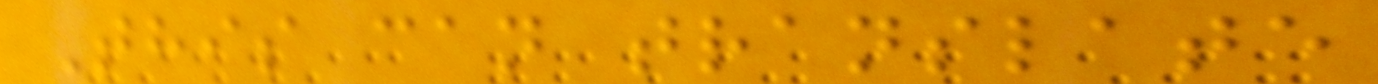This can translate
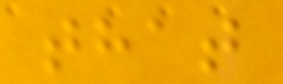that
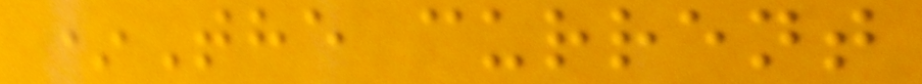*The current
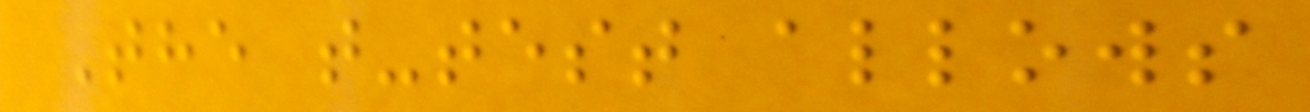The t-test allows
